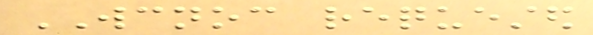WCNOC requested
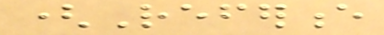(Reference
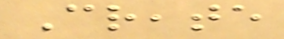Create
